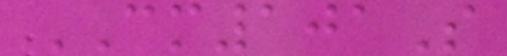CM101S
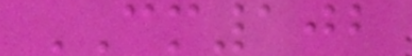CM102
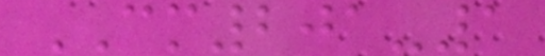CM201-1
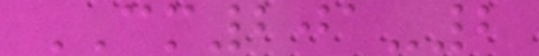CM201-2
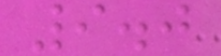9.0
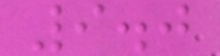9.0
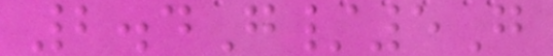2.4G/5G
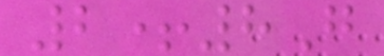2+8G
